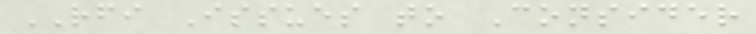RFI Issues to Consider
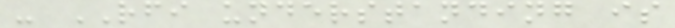- RFI understanding is
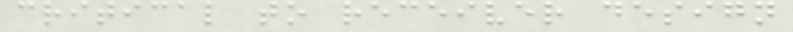critical to receiver design
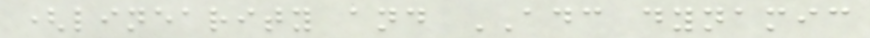(linearity and ADC dynamic
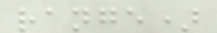range)
